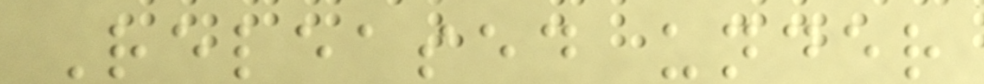Released under
